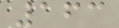163
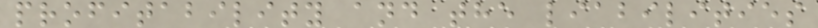profitability and the liabilities
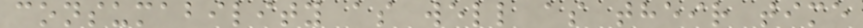consumability as well as their time
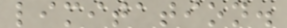limitation.
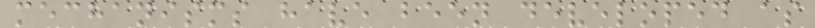mechanisms have been developed as
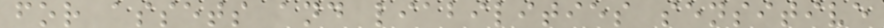for assets and liabilities sensitive
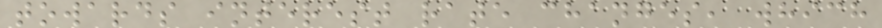towards interest rate changes, which
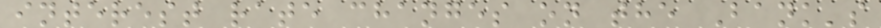interest rate changes on the Bank's
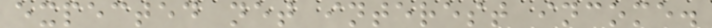expected net interest income.
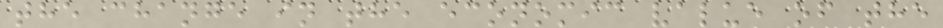the change in the economic value of the
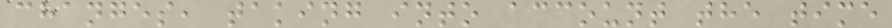changes, taking into account the time
